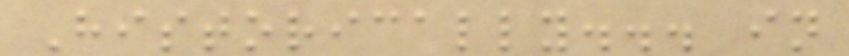Historically... in
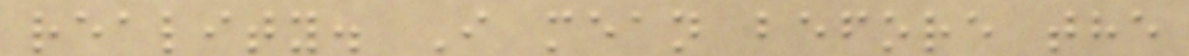reality. I mean before the
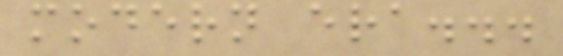modern era...
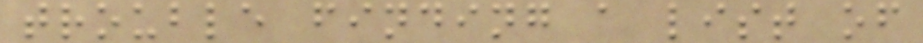trouble finding a list of
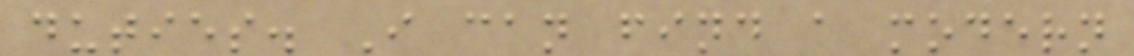duties. I can find a modern
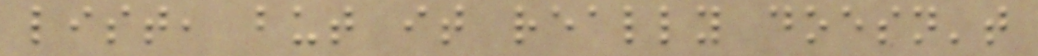list, but it really doesn't
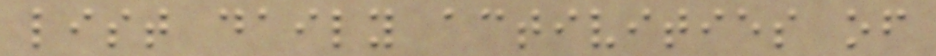list daily activities of
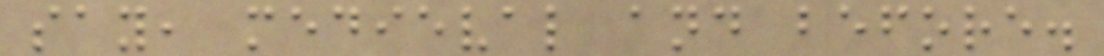say, medieval and before.
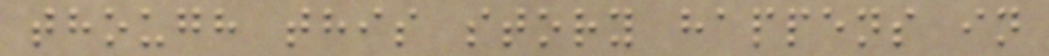though this story happens in
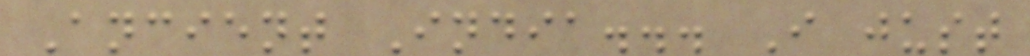Ancient India... I just
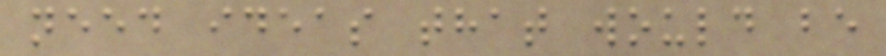need ideas that would be
